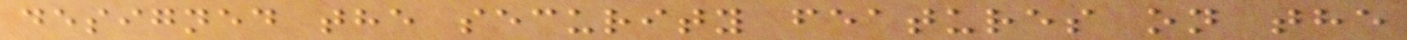designed the security features on the
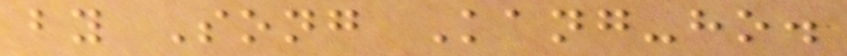by Song Kang-ho.
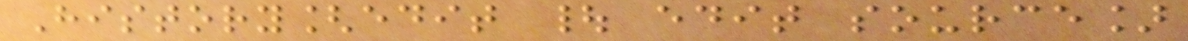History[edit | edit source]
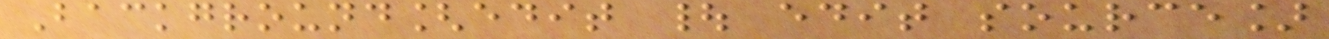Background[edit | edit source]
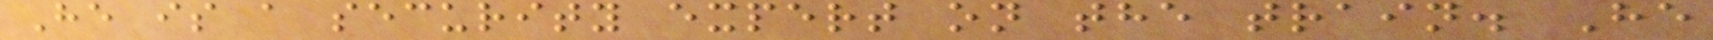He is a security expert on the train. He
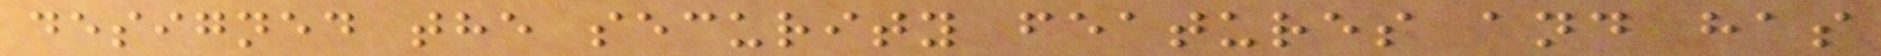designed the security features and has
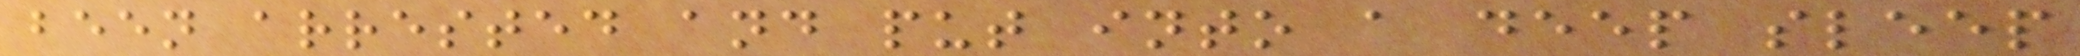been arrested and put into a deep sleep
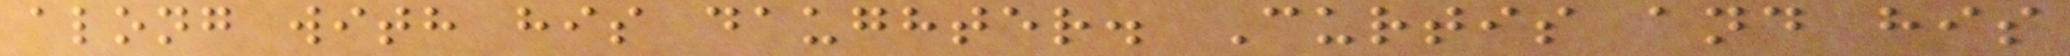along with his daughter. Curtis and his
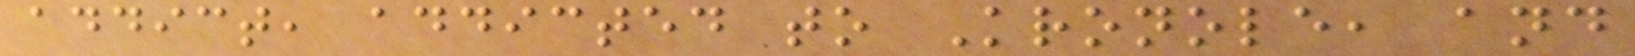addict, addicted to Kronole, and
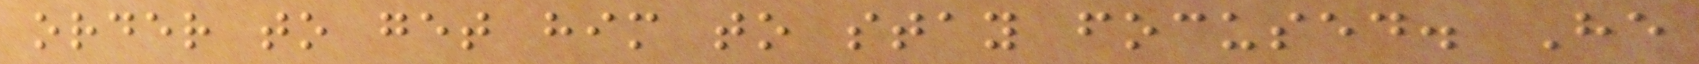order to get him to stay focused. He
